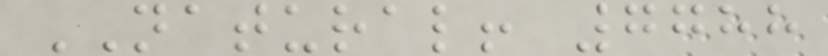NATURAL! 7788
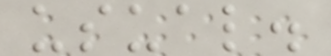usual.
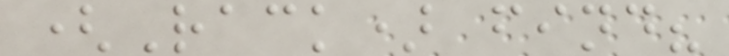(Rack) find?
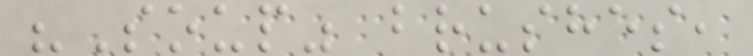"Soup" brushes,
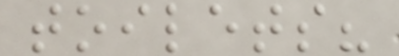toilets?
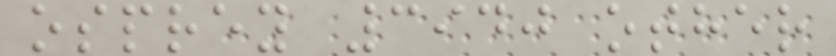osprey 3940 other
